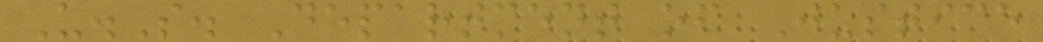U.S. Department of Justice
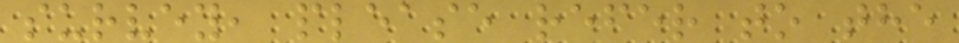survey, please refer to the
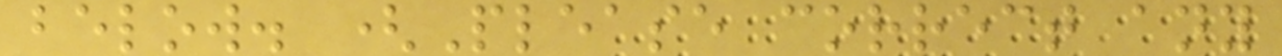below. (Please correct any
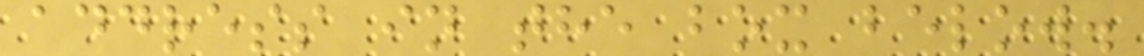address in the box below.
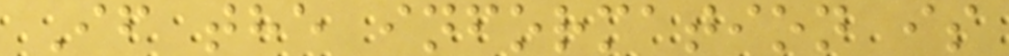If the information is
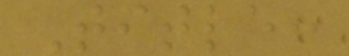Title:
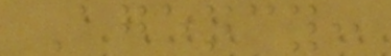Agency:
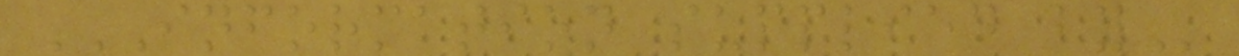INFORMATION SUPPLIED BY
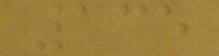135
